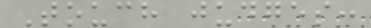Touch judges:
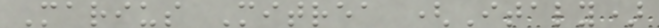Marius Mitrea (Italy)
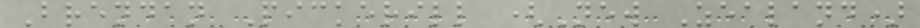Brendan Pickerill (New Zealand)
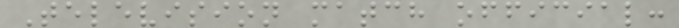Television match official:
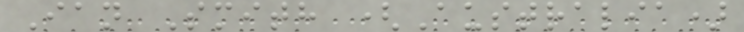Ian Smith (Australia)
